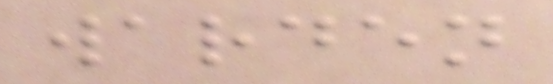warden
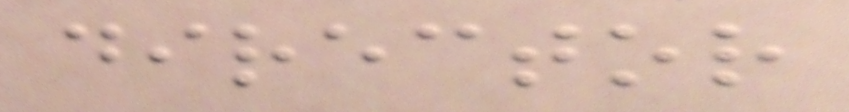director
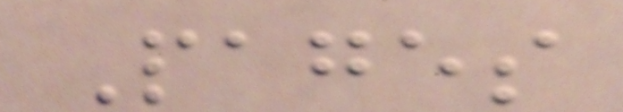Pages
